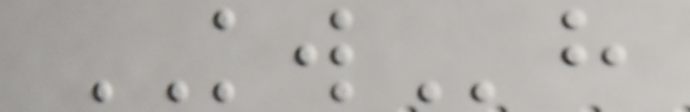KWh
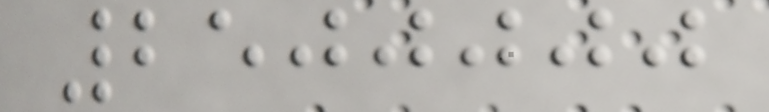2500000
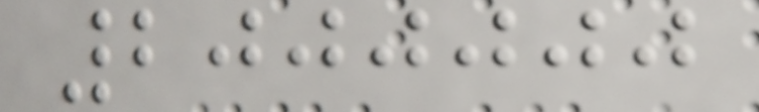2000000
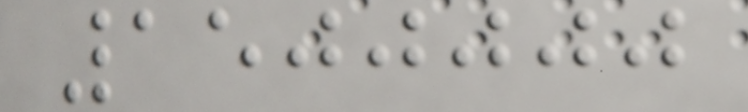1500000
